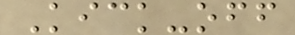Kick-off
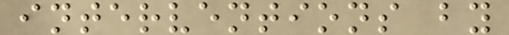interventions by
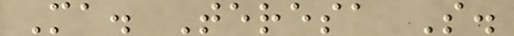Ma. Teresa S.
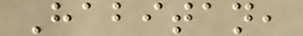Habitan,
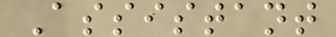Assistant
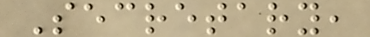Secretary,
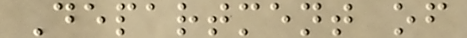Department of
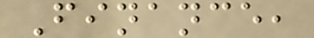Finance,
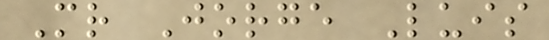Mr Jorge Luis
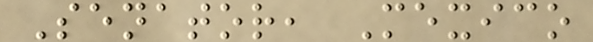Senator, Mexico
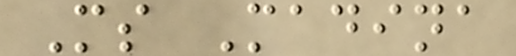Ms Madina
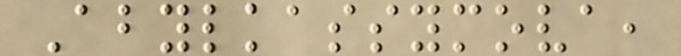Abylkassymova,
